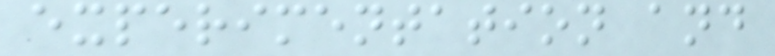experimentation and
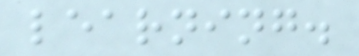learning.
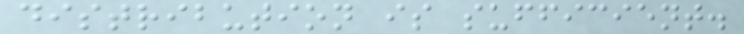distribution is sufficient.
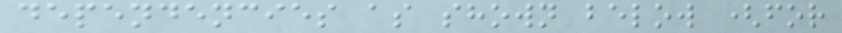dependencies as shown below (for
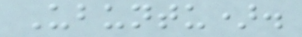Ubuntu).
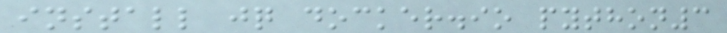install jq docker.io python3
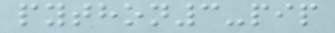python3-pip
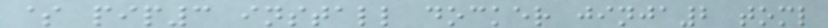$ pip3 install docker jinja2 toml
